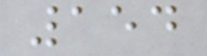154
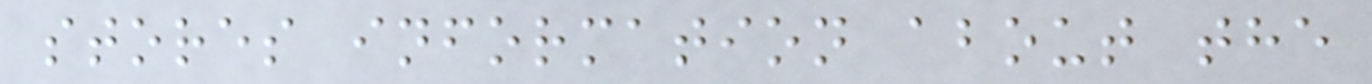stores information about the
